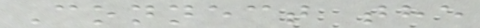Connect the
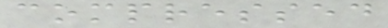compressed
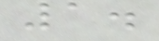1.
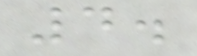4.
